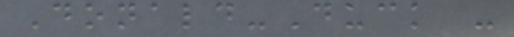Donald-Duck -
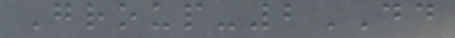Group-2DD
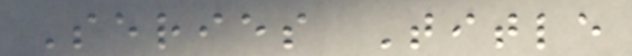Series Title
